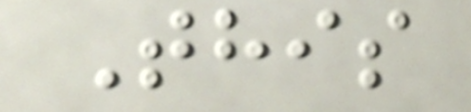This
